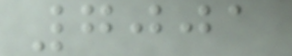7001
